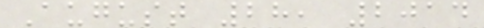August 28, 2014
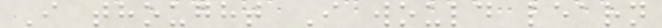I thought I would learn
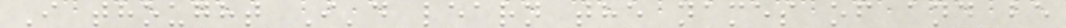I thought I'd learn the names of and be
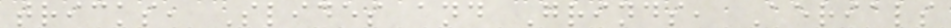tricks, Slides and Grinds, Aerials
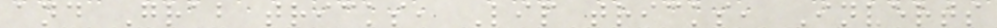and Grab tricks, Lip tricks, Inverts
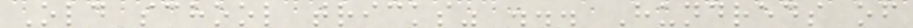Old school tricks" ... Hundreds of
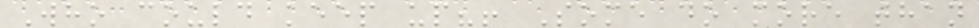Who could keep up?! Some do more than
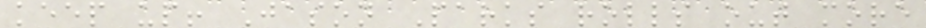keep up! Jason Parks rolls out more
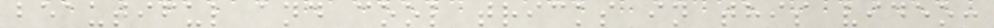beautiful and cool tricks in this video:
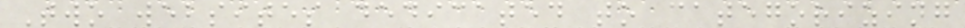Two websites dedicated to categorizing
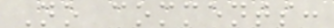No comments:
